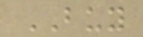BUY
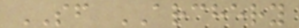SF ARCHERY
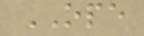OPE
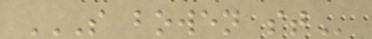S BOWEN ST
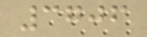3706
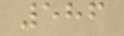586
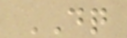DQ
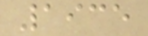1935
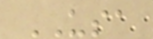USA
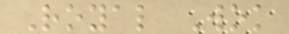Royal Wok
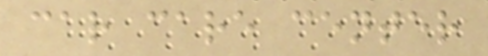car care center
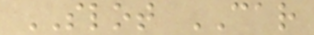SLOT CAR
